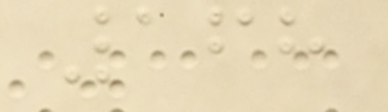168
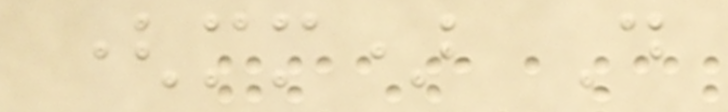(mm) D
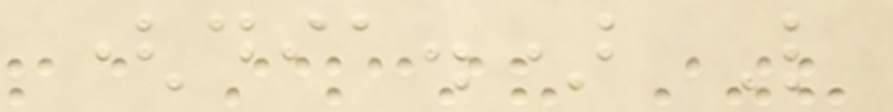(dia.) L
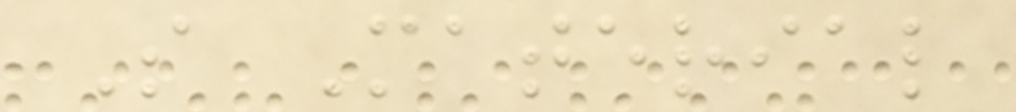S Material
